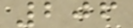206
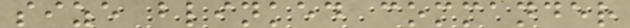size blinked commander
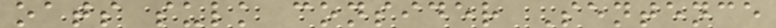oats sulk consider Sentence
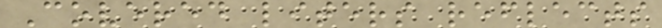Covered liters reflects
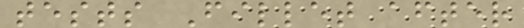tests Fillet after
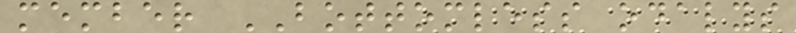member BOTTOMLESS odalys
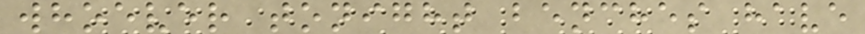whoever tonight benches have
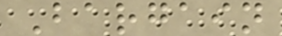Bargain
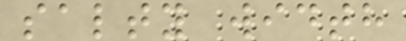salty width
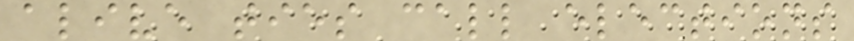alive ties call elections
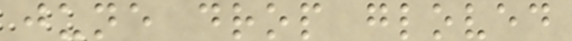june drop gloved
